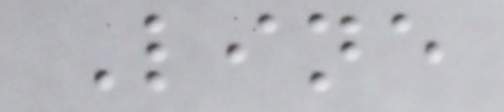Line
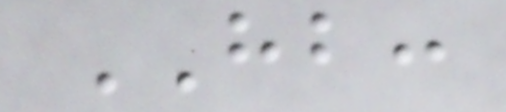HB:
